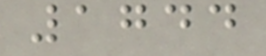1744
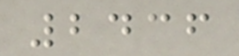2436
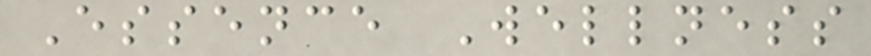Essence Wellness
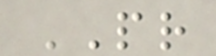PR
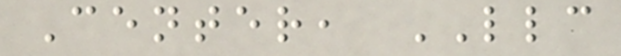Center, LLC
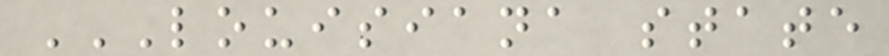LOUISIANA STATE
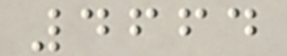4664
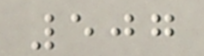507
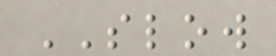SLOW
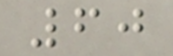60
